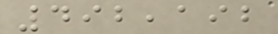492,192
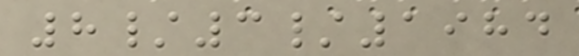8/3/1984
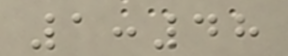1:48
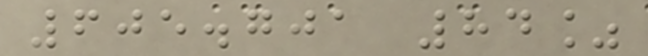605.701 84%
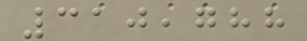310,788
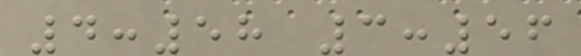4:58 3:56
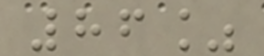86%
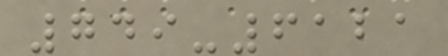749-6121
